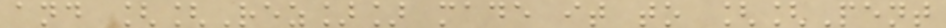and [[Rez]] made it to [[Pent
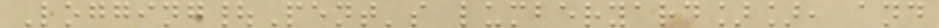Logging|Pent's lumberyard]], and
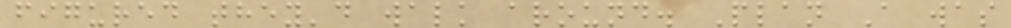figured they'd walk around. Plan A was
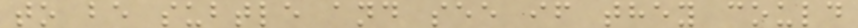to be subtle and see if they could
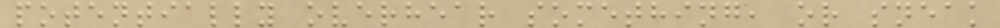potentially overhear something, or sneak
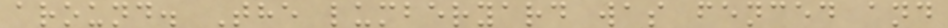around. The lumberyard was fenced and
